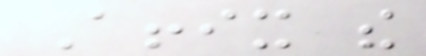Affix the
